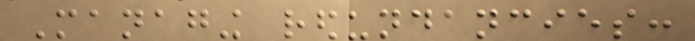Managing redundancies:
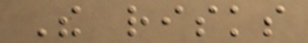The risks
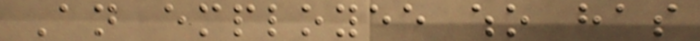An employee who has
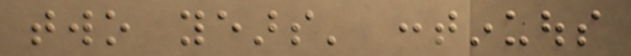two years' continuous
